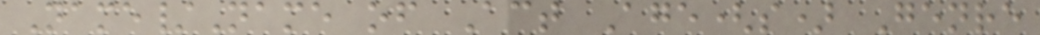Name/Name of Act Age(s) Genre
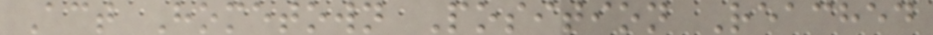Act Hometown Position Reached
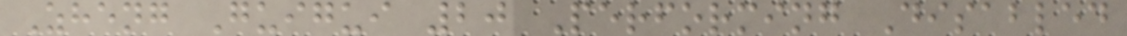Zheng Guigui 20 Performing Disabled
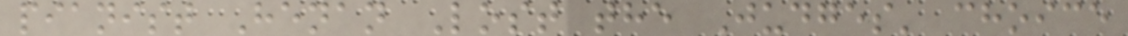pianist Henan Lost the Judges' choice
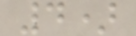4)
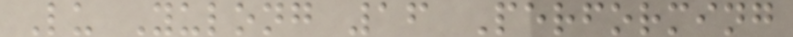Lu Yulong 16 Performing
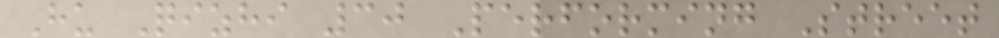Hu Qizhi 30 Performing Street
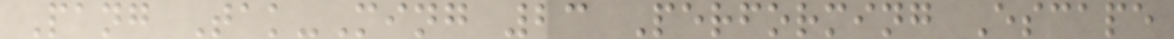Pang Tak-Ming 23 Performing Escape
